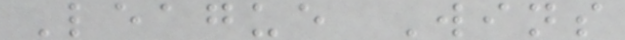League Wins
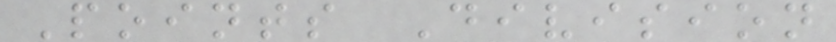Points Division
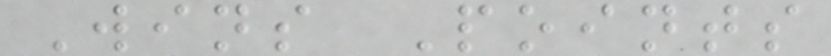Wins Points
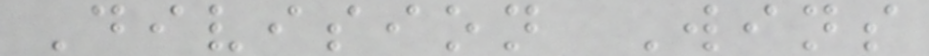Division Wins
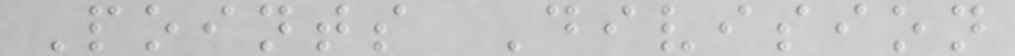Points Division
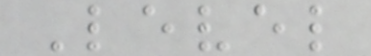Level
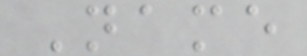Name
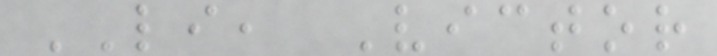LI, Victor
